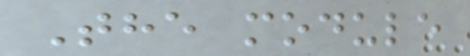The module
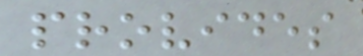provides
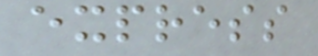express
